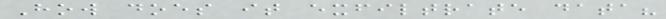How does it exfiltrate data?
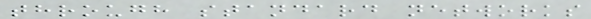through standard networks
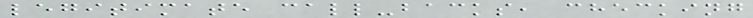legitimate call-backs, checking
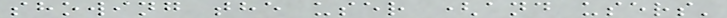showing the user (and users'
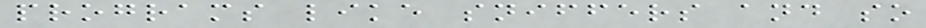programs like sniffers and so
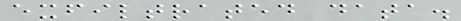exfiltrated data.
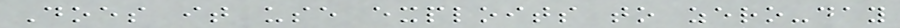Does it use exploits to zero-day
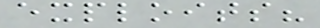exploits?
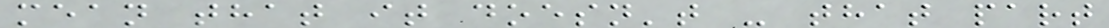mean that it doesn't - that part
